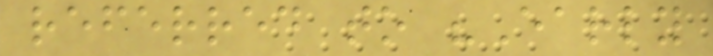referred to "Early
